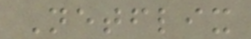Netflix
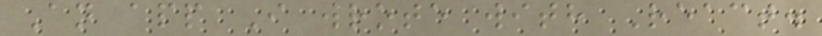An app I wrote with React.
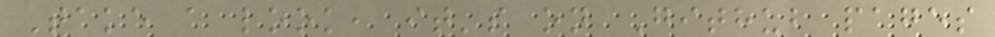Take a look, it's on Github pages
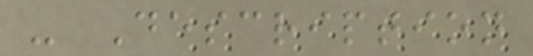- Description
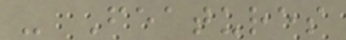- Features
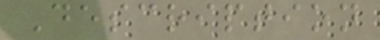Description
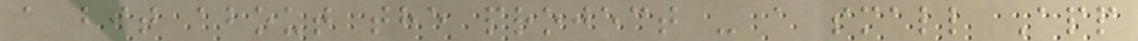a bit about the project - a small App
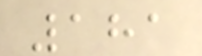181
